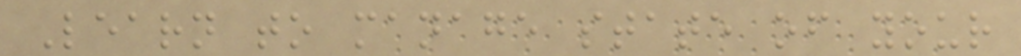Learn to manage state of your
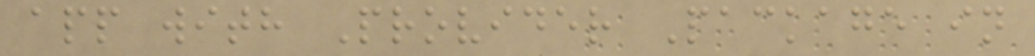app with Provider Package in
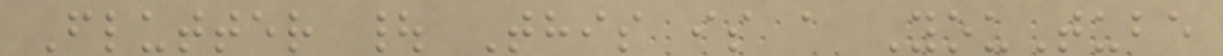Flutter | This is a YouTube
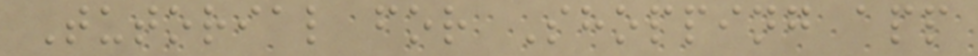Tutorial for Shopping app
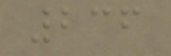236
